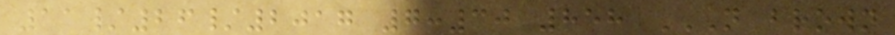11/26/2017 7:30 858 N BROWN
